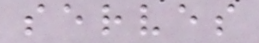serves
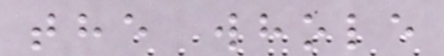the whole
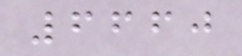6660
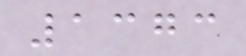1373
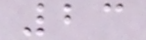23
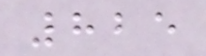825
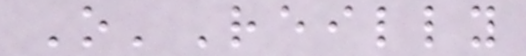O'Reilly
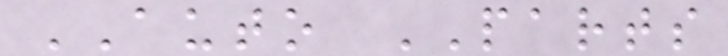AUTO PARTS
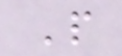P
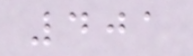401
